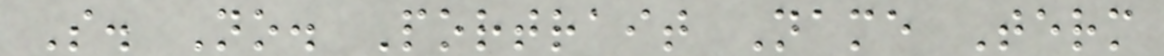S. No. Portrait Name Term
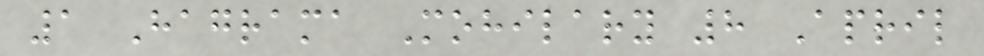1 Hagrama Mohilary 8 April
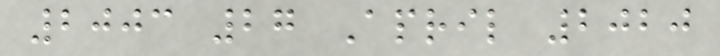2003 27 April 2020
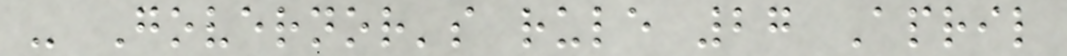- Governor's rule 27 April
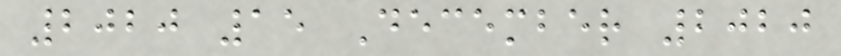2020 15 December 2020
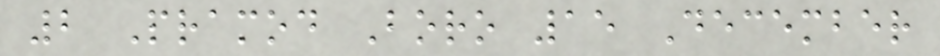2 Pramod Boro 15 December
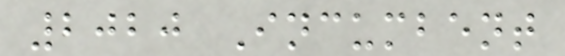2020 Incumbent
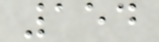154
